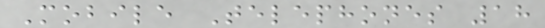Mobile Telephones 18
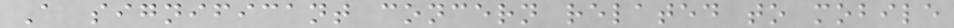A significant concern related to mobile
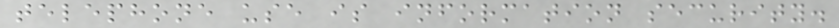telephone use is information security.
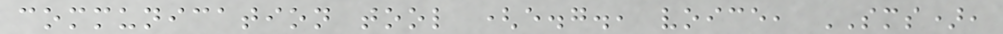communication tool (e.g., voice, SMS),
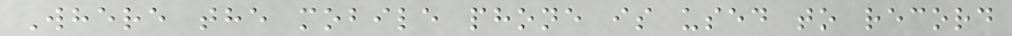Where the mobile phone is used to record
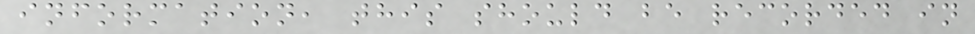information, this should be recorded in
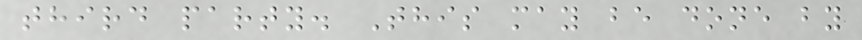third party. This may be done by
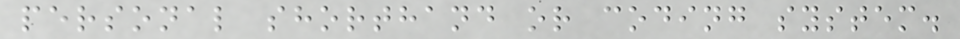personal shorthand or coding system.
